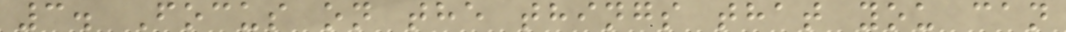3. Focus on the things that you can
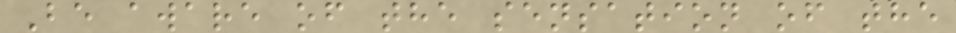Be aware of the sensation of the
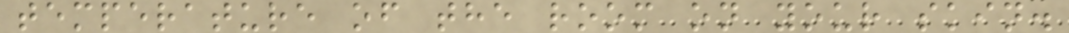temperature of the room on your skin.
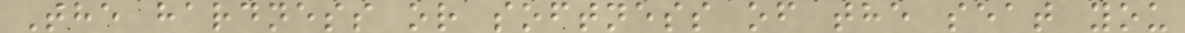The hardness or softness of the seat you
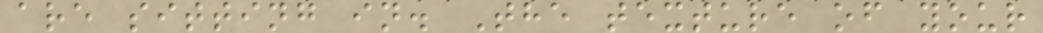are sitting in. The texture of your
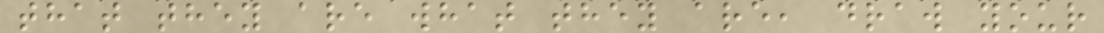that they are what they are, draw your
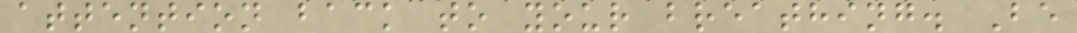attention back to your breathing. Be
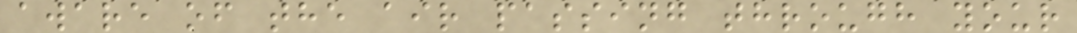aware of the air passing through your
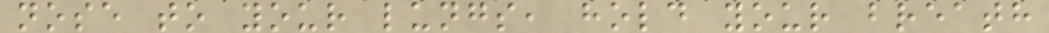nose to your lungs, hold your breath
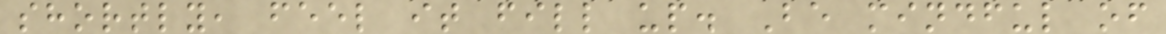shortly, feel it fill up. Be mindful of
